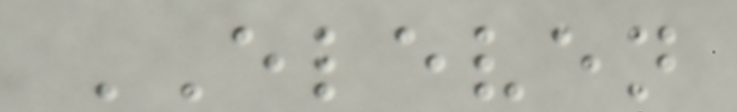ELEVEN
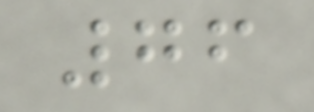76
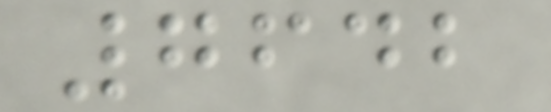7642
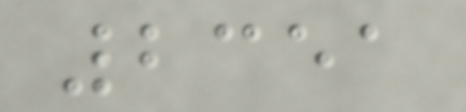2351
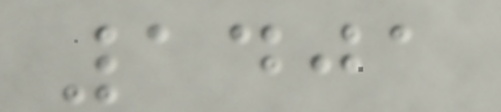1401
